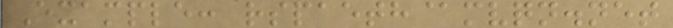Example: rspaeth@mvqn.net
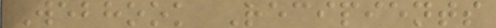Webhook Recipients
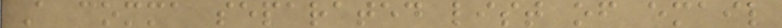A comma separated list of email
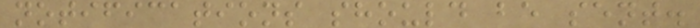notifications should be sent.
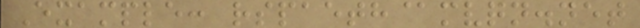Example: rspaeth@mvqn.net
